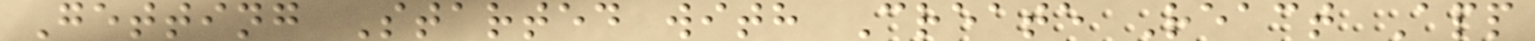Getting Started with Create React App
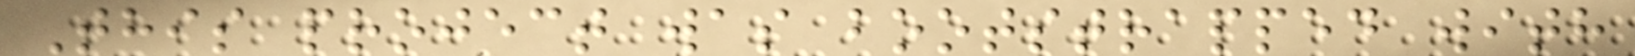This project was bootstrapped with
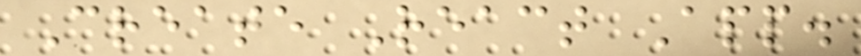Create React App.
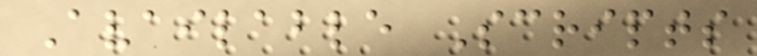Available Scripts
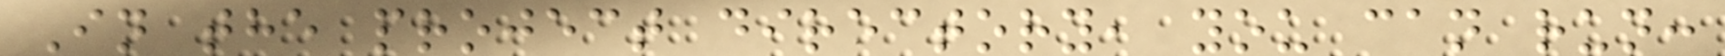In the project directory, you can run:
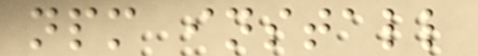npm install
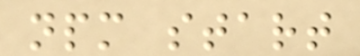npm start
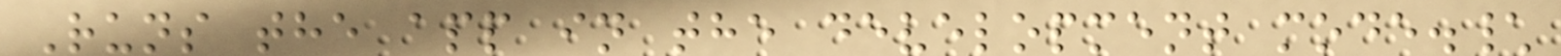Runs the app in the development mode.\
